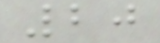20
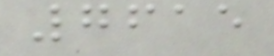7615
